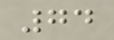74
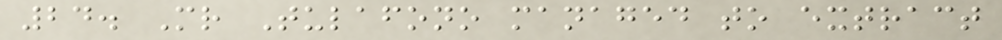24. Mr Tulafono managed to extract
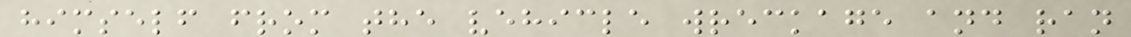himself from the vehicle wreckage and ran
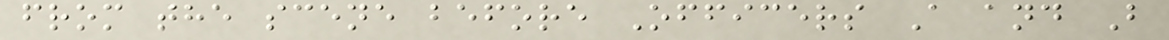from the scene before Officers A and B
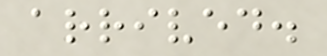arrived.
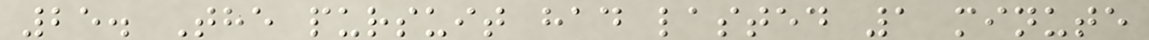25. The pursuit had lasted 1 minute
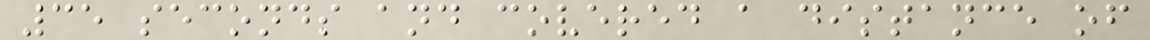35 seconds and covered a distance of
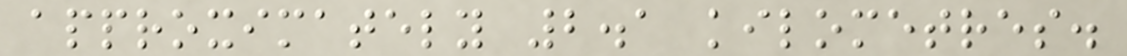approximately 2.1 kilometres.
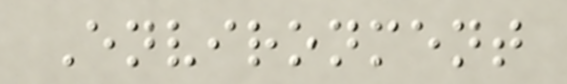Environment
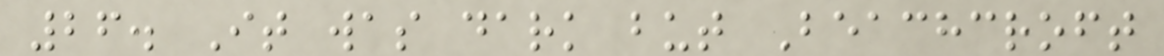26. It was dark but Beachcroft
